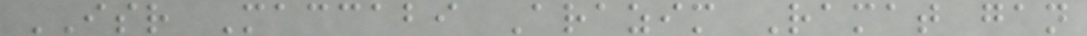ISR Maccabi Arazim Ramat gan
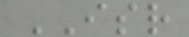ISR
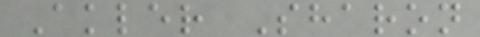Akler Sharon
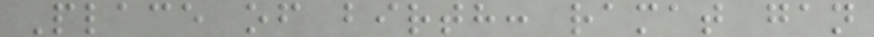Place of birth: ramat gan
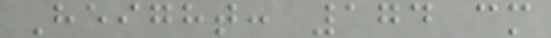Height: 174 cm
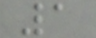1
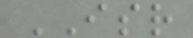ISR
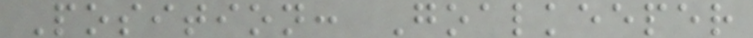Position: Goalkeeper
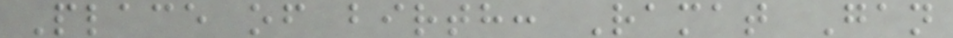Place of birth: Ramat Gan
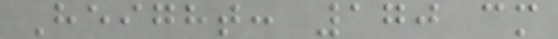Height: 170 cm
